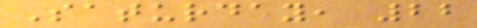Saturday, 22
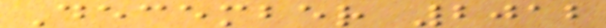December 2012
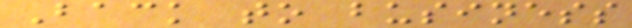Back to business
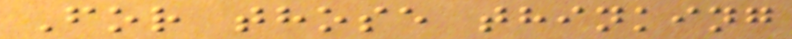For those thinking
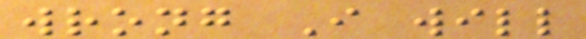wrong I will
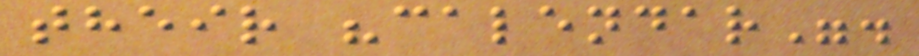their "calendar".
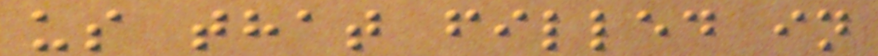us that filled in
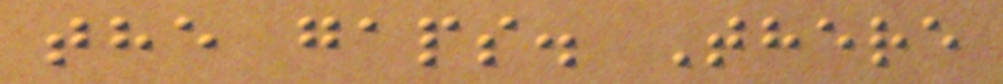the gaps. There
